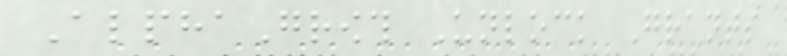AlphaGrowth Unlock Grants
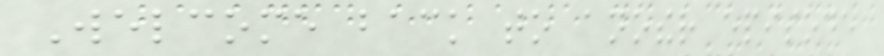Welcome back to another episode
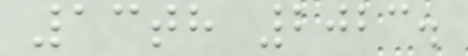13th 2023.
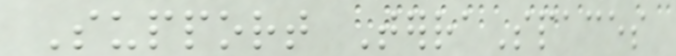Support TerraSpaces
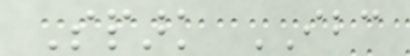Spark IBC
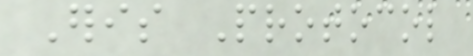Eris Protocol
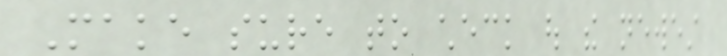Make sure to check out the newest
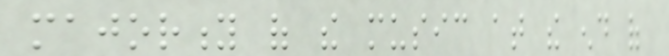majority of the music at the end of
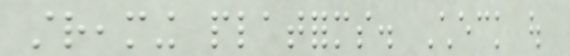streaming platforms. Check out
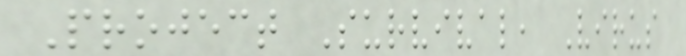Project Survival, Virus
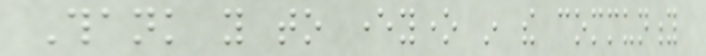Thank you to everyone in the community
